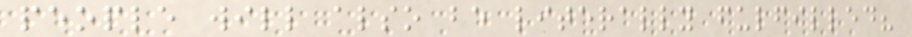people will also be literally fulfilled?
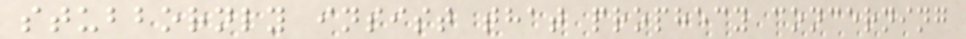stubbornly insist that prophecy concerning
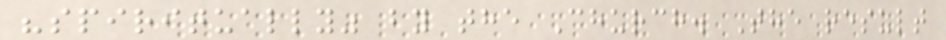"spiritually" by the Church. The result
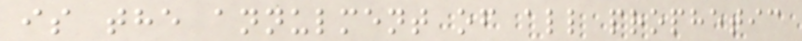is the annulment of all prophetic
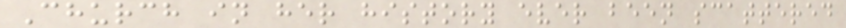Church in her history ever been scattered
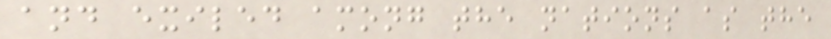and exiled among the nations as the
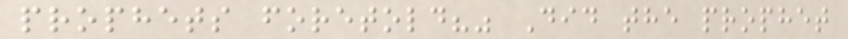prophets foretold?" Did the prophet
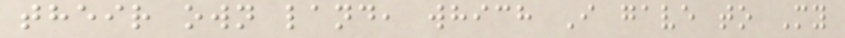their own land, which I gave to My
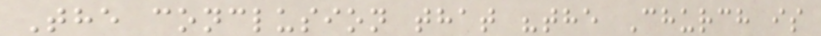The conclusion that "the Church is
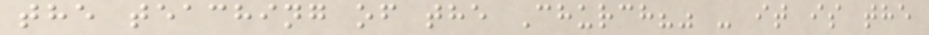the teaching of the Church?" - it is the
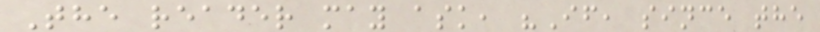The reader may ask, "If, since the
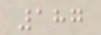187
